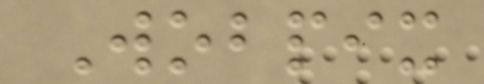Wobpix
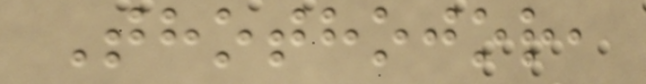Thothojor,
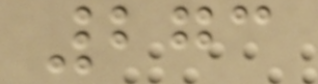273
